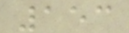153
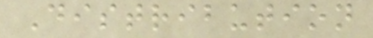Distribution
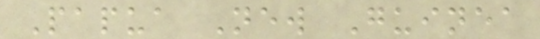Papua New Guinea
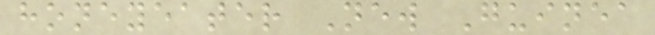honeyeater New Guinea
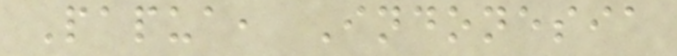Papua, Indonesia
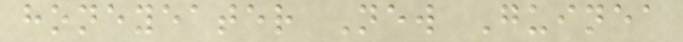honeyeater New Guinea
